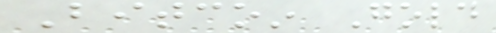Bitcoin Gold
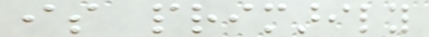is primarily
